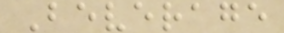Beverage
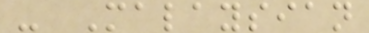- Malaysian
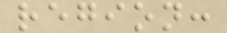region:
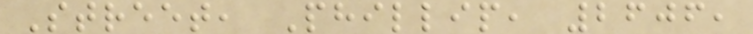Street, Phillip, 2606,
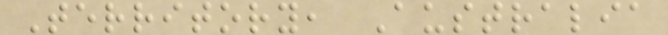Territory, Australia
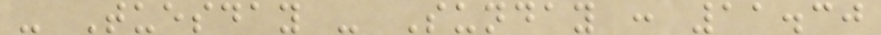- Tuesday - Sunday : 11.30
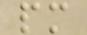pm
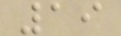19
